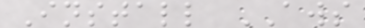Install AWS
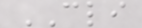CLI
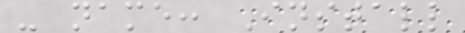- name: Install
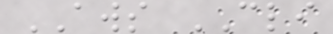AWS CLI
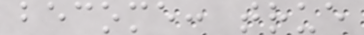become: true
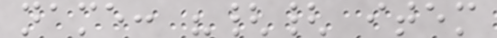name: "{{ item
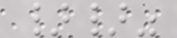}}"
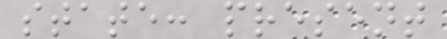state: present
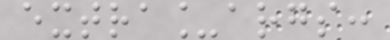extra_args:
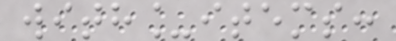with_items:
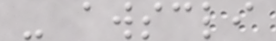- awscli
